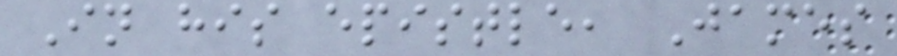In his epistle, James
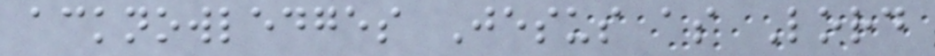acknowledges Jesus as Lord
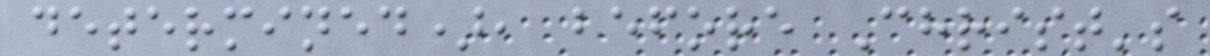determined), before Christ's
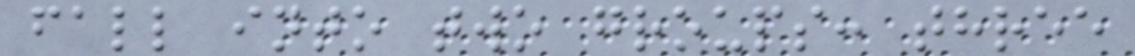fall into two groups: three
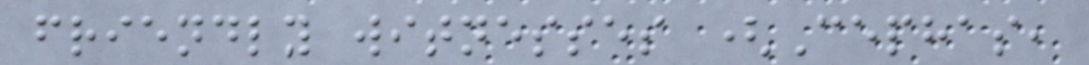friendly witnesses (Cephas,
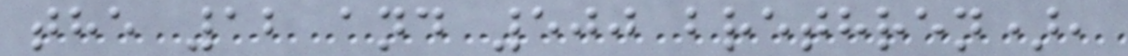the 12 and 500 brethren),
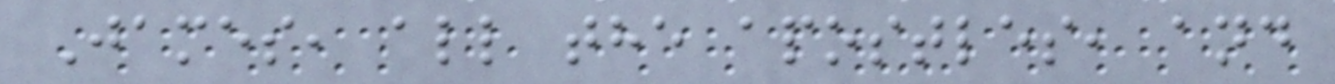James, all the apostles, and
